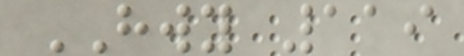HWY 119
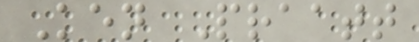Ken Praatt
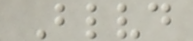Blvd
